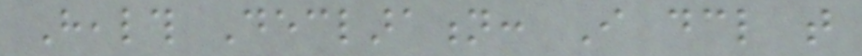Health Declaration: I declare that
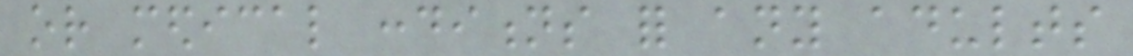or medical conditions for any adults
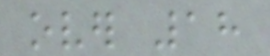over 18
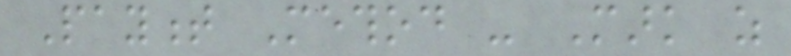Payment Method - Mark as
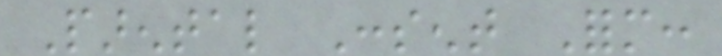Parental Consent Form:
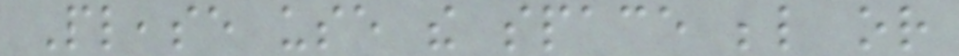Please use the space below or
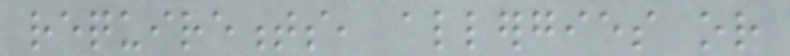requirements, allergies or
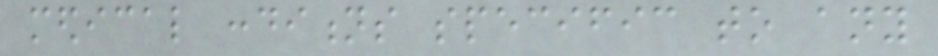medical conditions specific to any
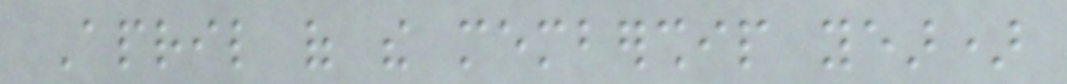April of the membership year)
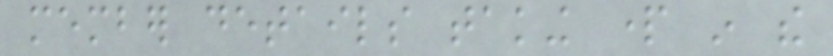member details taking part in the
